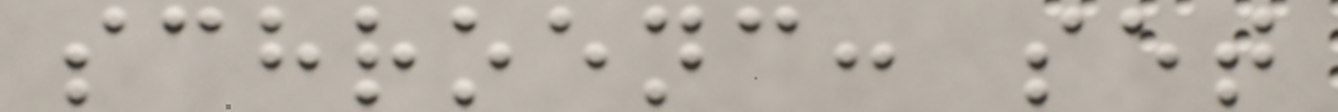schroenc: set
